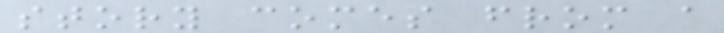story comes from a
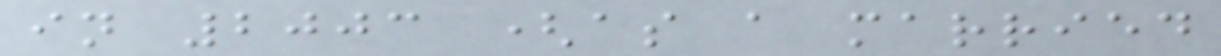in 2003 (as a married
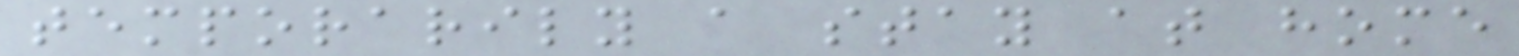temporarily a stay at home
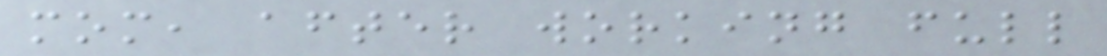mom, after working full
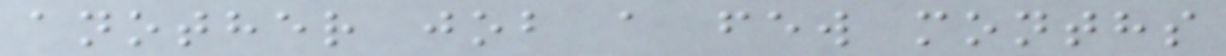another job a few months
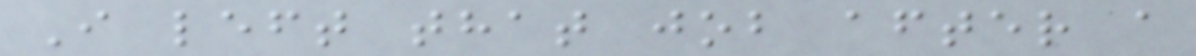I left that job after a
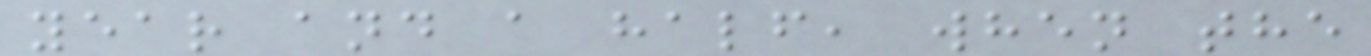year and a half, when the
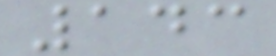143
